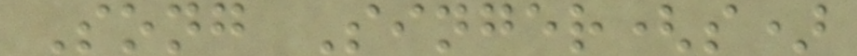Song Singer(s)
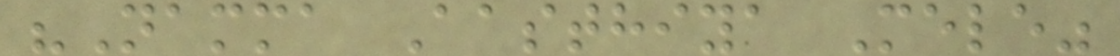"Namma Aasthiya Mele"
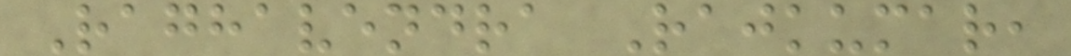Raghavendra Rajkumar,
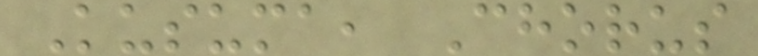Kusuma, Chorus
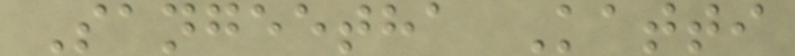Sangeetha Katti
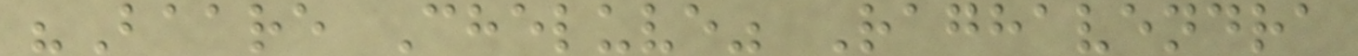"Baare Cheluve" Raghavendra
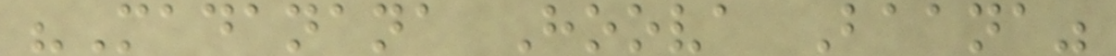"Madanana Hoova Baana"
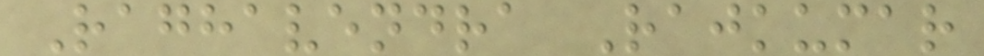Raghavendra Rajkumar
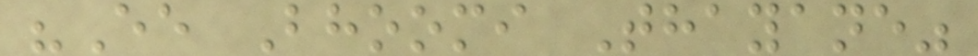"Ee Bhoomi Thayane"
